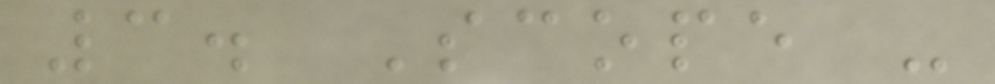3. Scope -
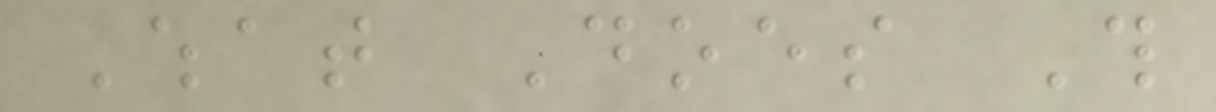What Does This
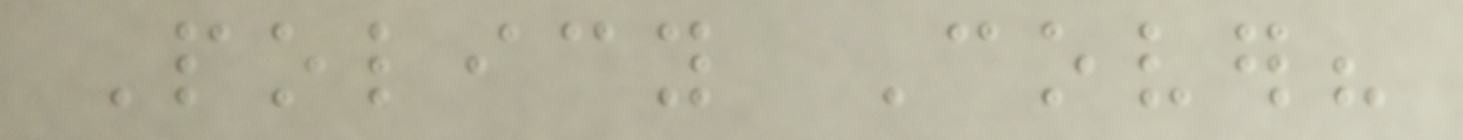Policy Cover?
